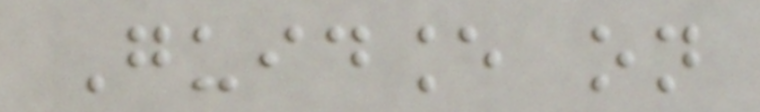Guidance on
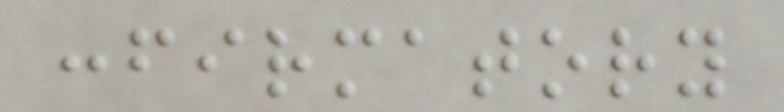confirmatory
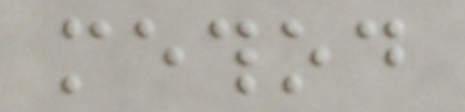method
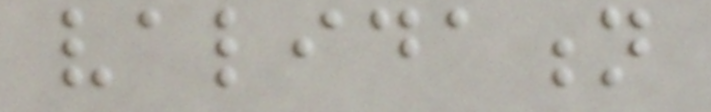validation
